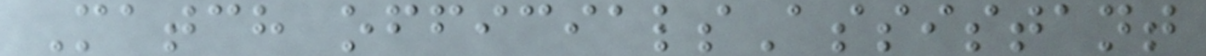Match officialsAssistant
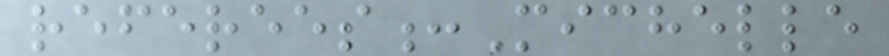referees:Michelle
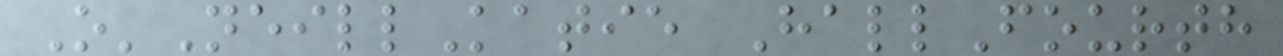O'NeillKatie HallFourth
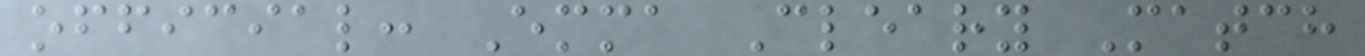official: Emma Cleary Match
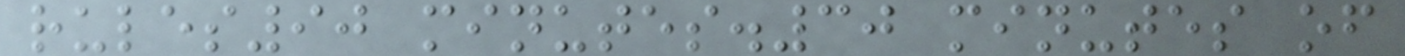rules90 minutes.30 minutes of
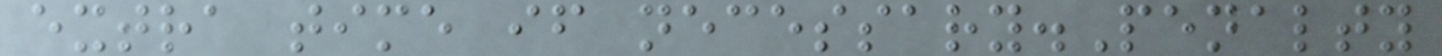extra time if necessary.Penalty
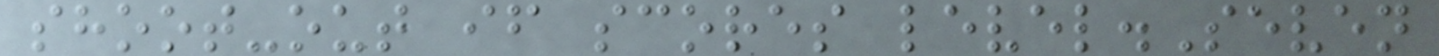shoot-out if scores level.Seven
